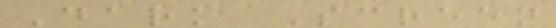Dark Screen
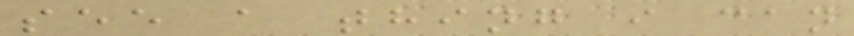see a thing i can
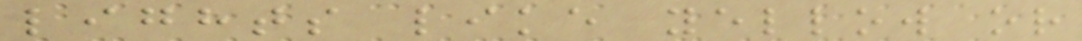lights like yellow or
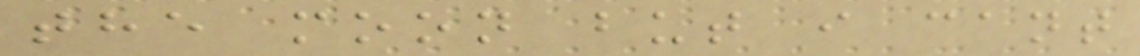the moon but i cant
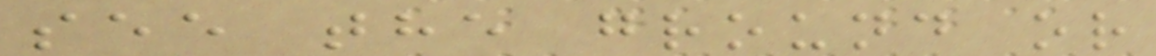see the ground or
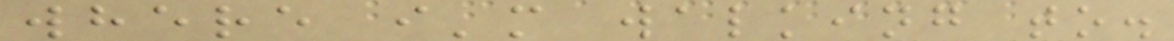where i'm walking to.
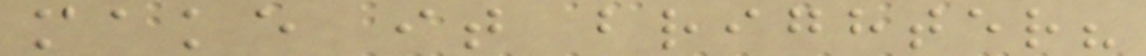make it brighter?
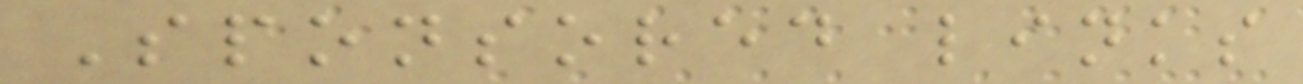Sponsored links
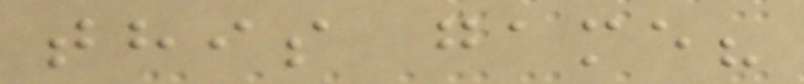this game?
